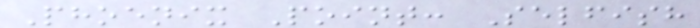Phoenix Point: Selfish
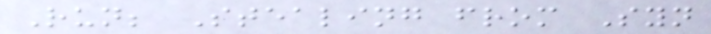Run; Stealing from Syn
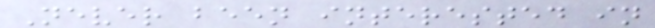Never been interested in
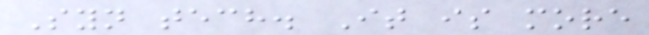Syn tech. It is more
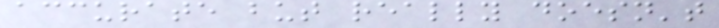accurate but really doesn't
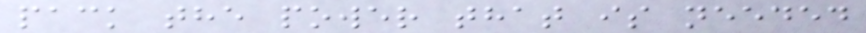pack the power that is needed
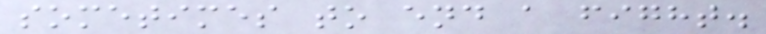sometimes to end a fight.
